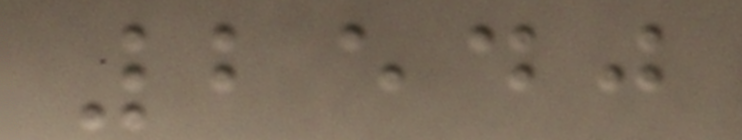2540
